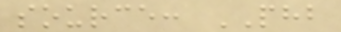source: PHB
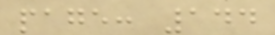page: 144
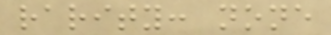rarity: none
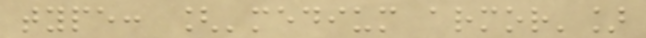type: ['medium armor']
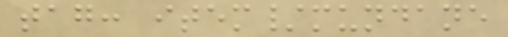tag: item/mundane
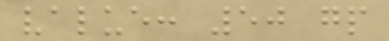value: 50 gp
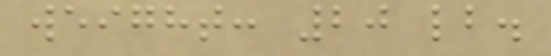weight: 20 lb.
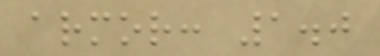armor: 1.0
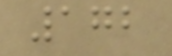172
